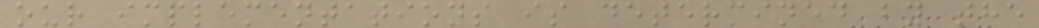our implementations is determined by the
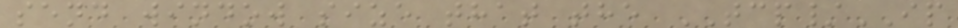send window size that the TCP/IP
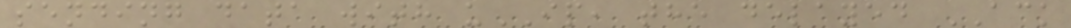sending data with uIP, the delayed ACK
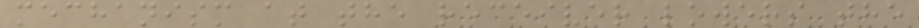mechanism at the receiver lowers the
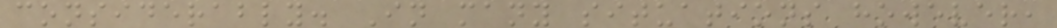considerably. In many situations however,
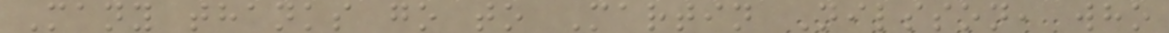Many thanks go to Martin Nilsson, who
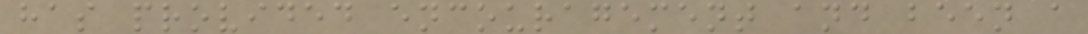has provided encouragement and been a
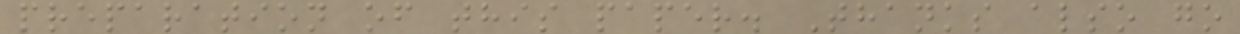preparation of this paper. Thanks also go
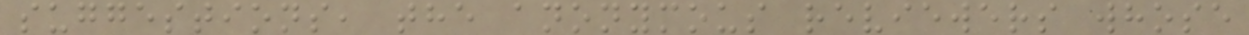suggestions, the anonymous reviewers whose
